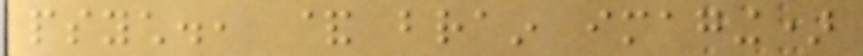psych., & brain imaging)
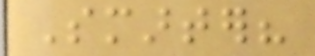Smarter?
